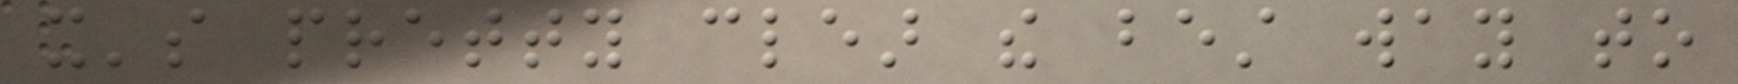it's pretty clear the best way to
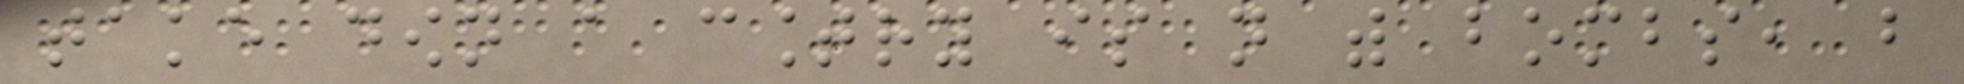take down a country is not with bombs, but
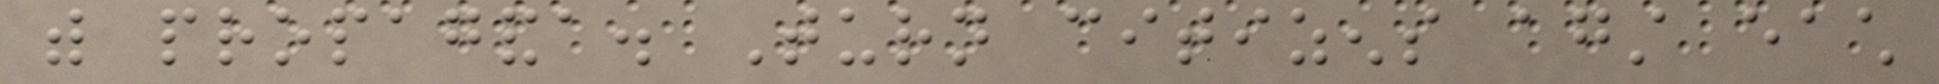with propaganda. Turn citizens against each
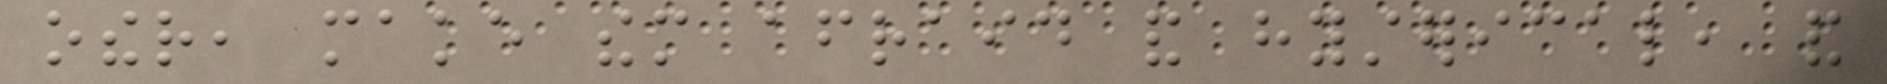other, make them afraid and hysterical, and
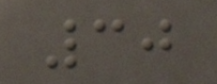30
